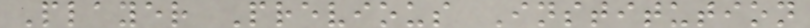Player Previous Institution
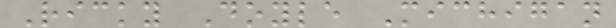Ricky Doyle Michigan
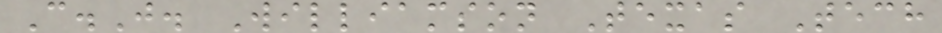C.J. Williamson Texas Tech
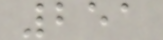251
